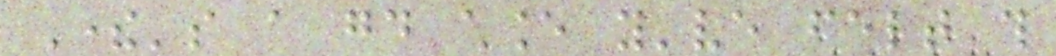There's a good chance you've felt this
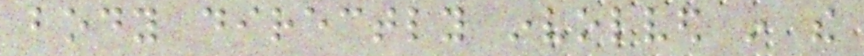body directly involved in the
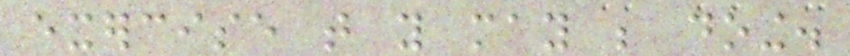exercise that you may be doing.
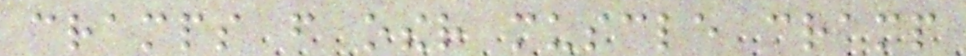cramps from other muscle cramp
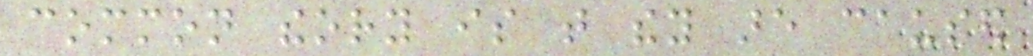common theory is that they are caused
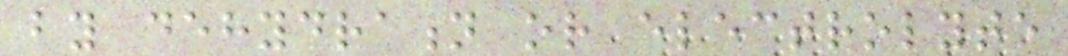by dehydration or electrolyte
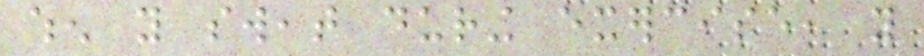when you sweat during exercise, you
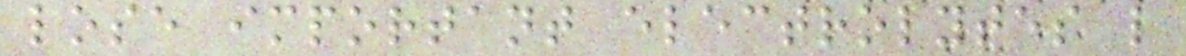lose important electrolytes like
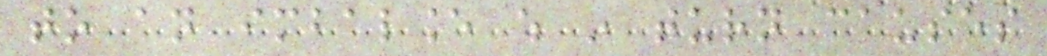to an imbalance which in turn causes
